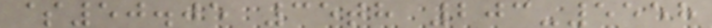$50.05 35th 203-5558
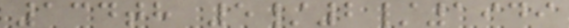134th 5/2/1949
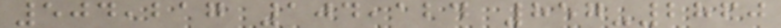504,217 104,124 857-2860
